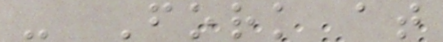- Fork at
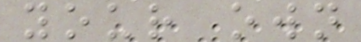your own
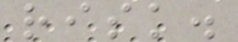risk.
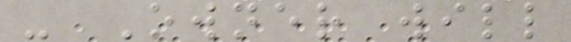- Owner will
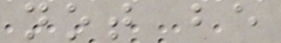not be
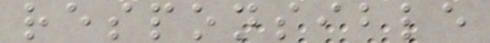responsible
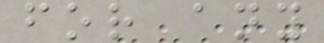for any
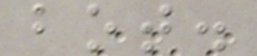bot.
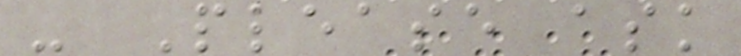- Please ask
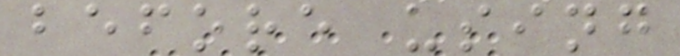before using
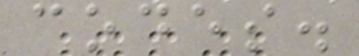codes.
